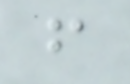from
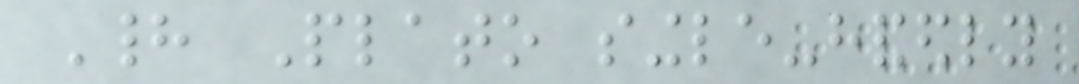Had Plato single-handedly
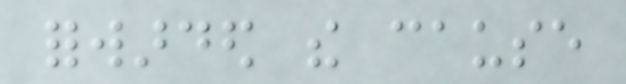forwarded the cause
